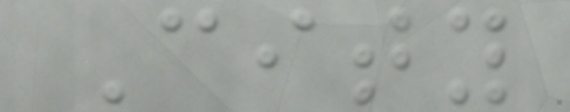City
